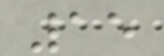15
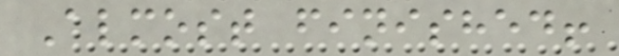Almost finished!
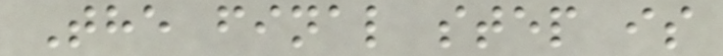The final step is
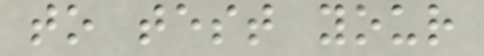to test your
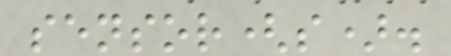sensor(s).
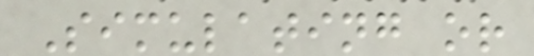Simulating or
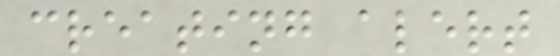creating alert
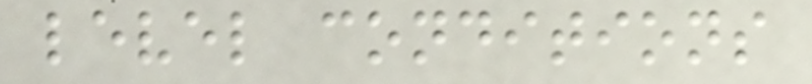level conditions
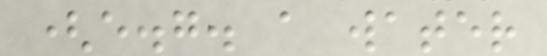(e.g. a water
